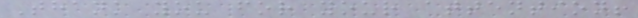Thank you for your attention!
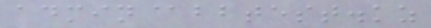admin@bbtest.kz
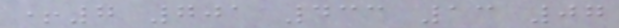+7 701 433 13 07
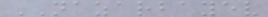NAZARBAYEV
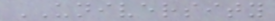UNIVERSITY
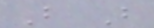B B
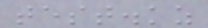test.kz
